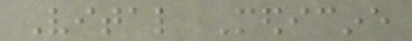Vital Medicine
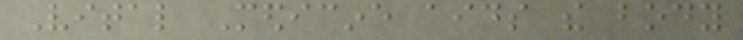Vital Medicine aids the body
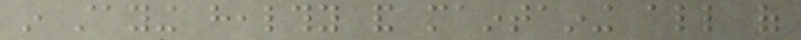in staying healthy and maintaining all of
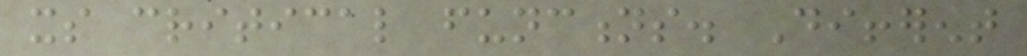its critical functions. Different
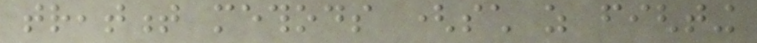treatment methods (such as fighting
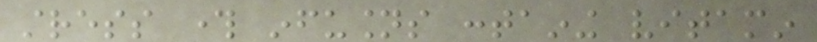stress through infusions containing vitamin
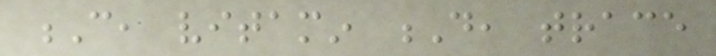C, vitamin D, trace
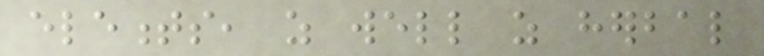elements, as well as herbal
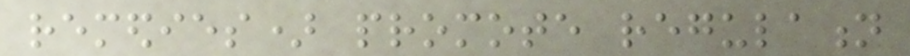remedies) promote regulation
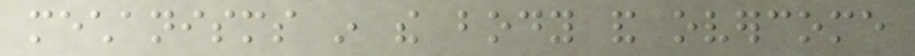mechanisms in the body and overcome
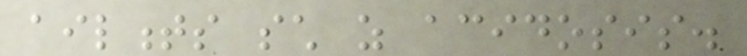ailments such as acidosis.
